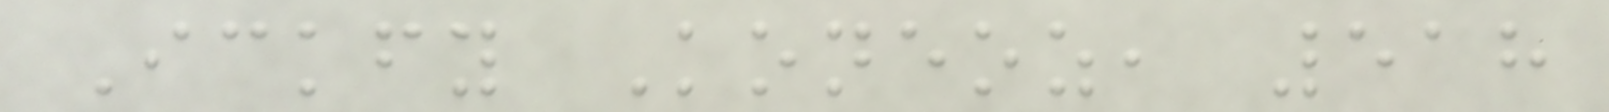Ickfy Koneoz, 518
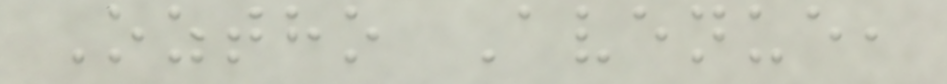Oztho Avenue,
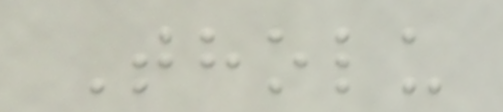Tholu
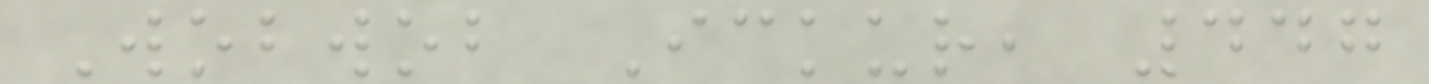Wobwob Ickur, 447
